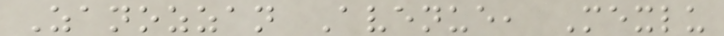Zanozzan Avenue, Mexlu
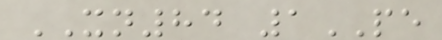XN84 1PE
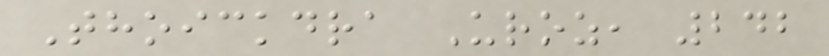Thoickdra Uroz, 242
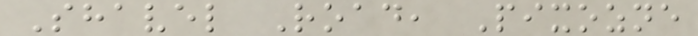Shavel Road, Pixozne
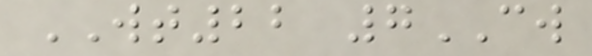WT22 7CW
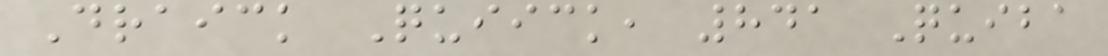Draick Quiick, 841 Quiba
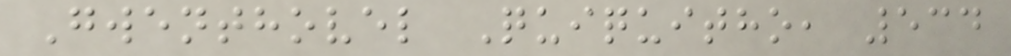Gwenthovel Quiquitho, 534
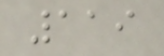119
